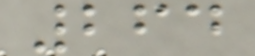264
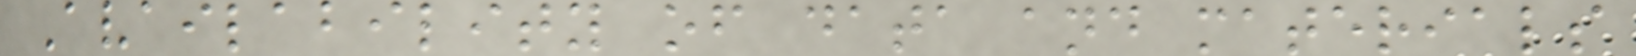Availability of data and materials
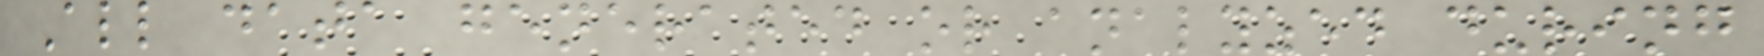All data generated or analyzed during
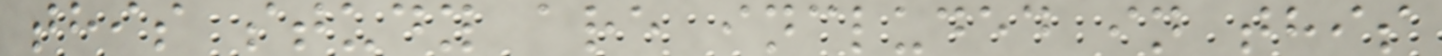this study are included in this
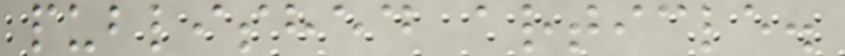published article.
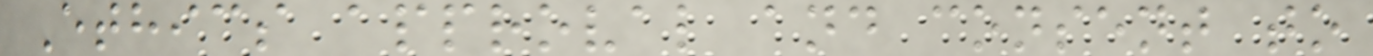Ethics approval and consent to
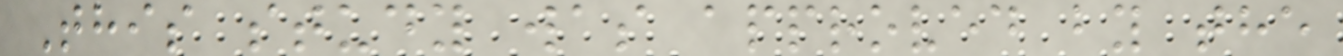This study was approved by the
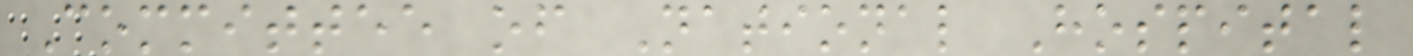Committee of National Hospital
